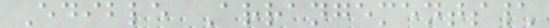Edible Arrangements\
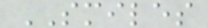SMILES
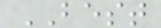BEST
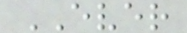EVER
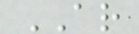AR
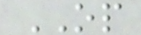OP
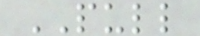PULL
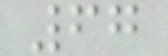67
